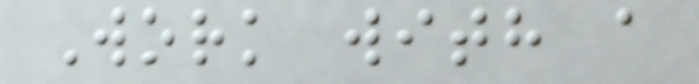Work with a
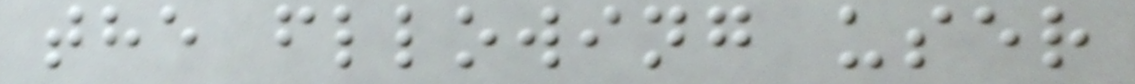the fllowing user
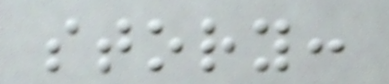story:
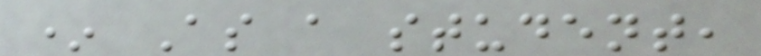* As a student,
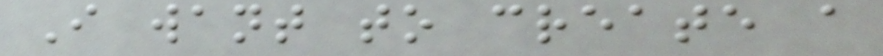I want to create a
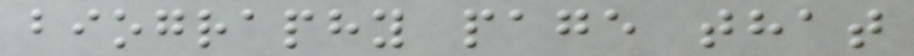biography page that
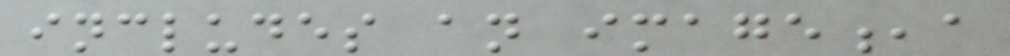includes an image,a
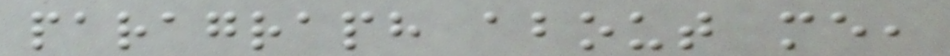paragraph about me,
